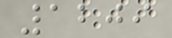1209
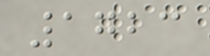1723
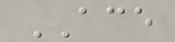ACE
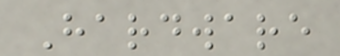Hardware
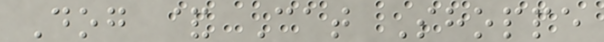Dog & Cat Shoppe
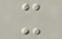x
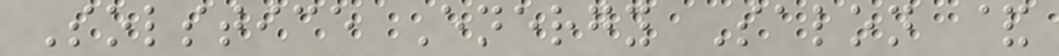Solstice Energy Salon &
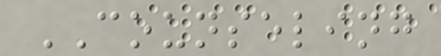COUNSELING
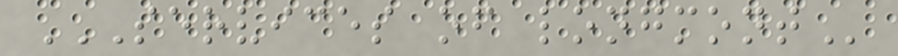SERVICES OF LONGMONT
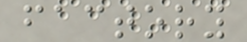factory
